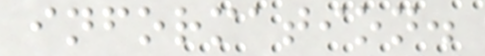information.
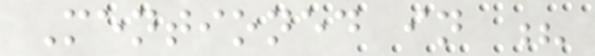Mentioned in ?
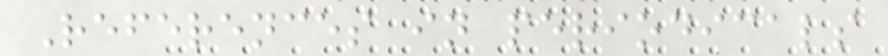References in periodicals
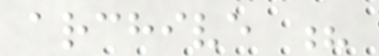archive ?
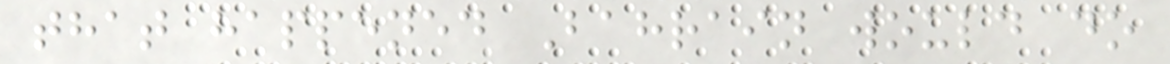that happened Bahrain would do
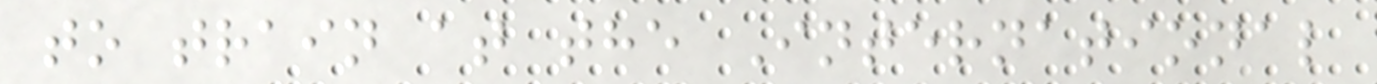to train at the International
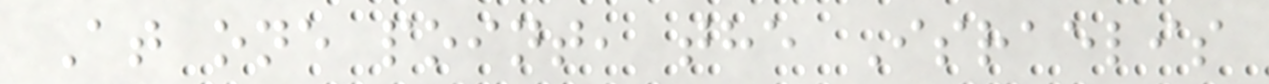At one point, the Israelis
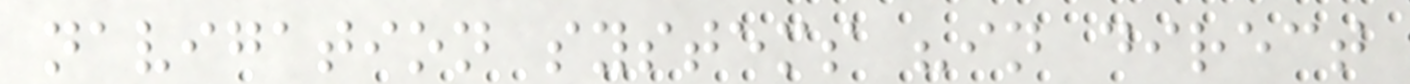navigation systems "in direct
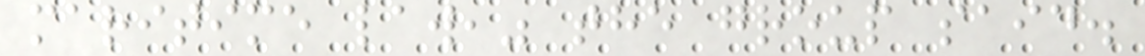maritime law," the group said.
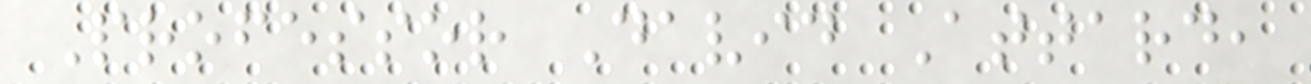Professor David Attard,
